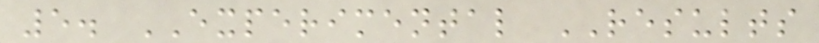5. EXPERIMENTAL RESULTS
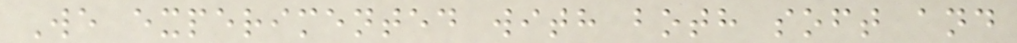We experimented with both soft and
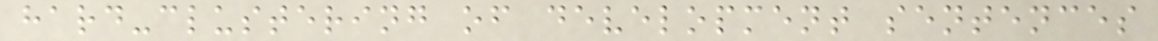hard-clustering of development sentences
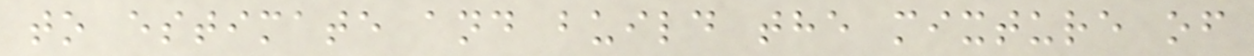to estimate and build the mixture of
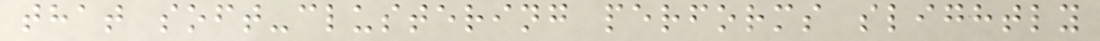that soft-clustering performs slightly
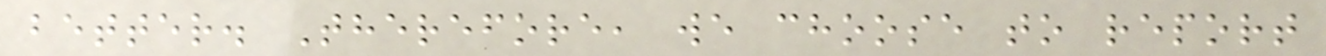better. Therefore, we choose to report
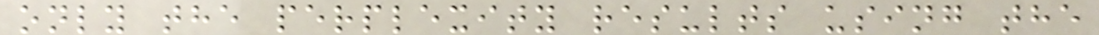only the perplexity results using the
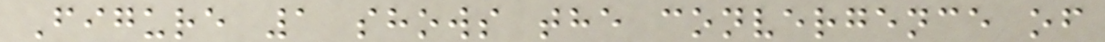Figure 1 shows the convergence of
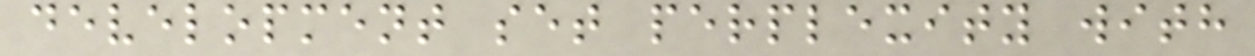development set perplexity with
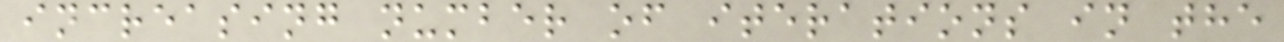increasing number of iterations in the
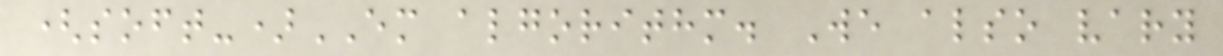(soft-)EM algorithm. We also vary
